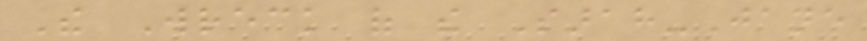The Wreck of the Sarah-Jane
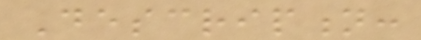Description:
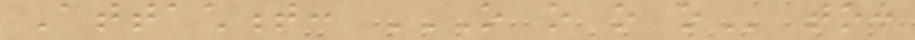Attachment: O O O O to:
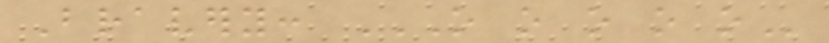Bravery: O O O O O
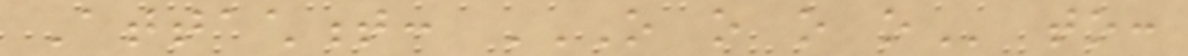Attachment: O O O O to:
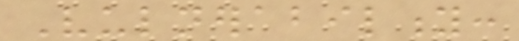Vulnerability:
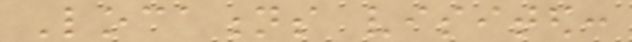Locations visited:
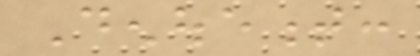Denouement:
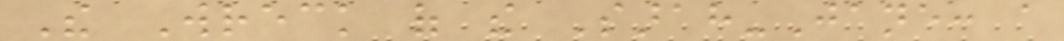The Wreck of the Sarah-Jane: a
